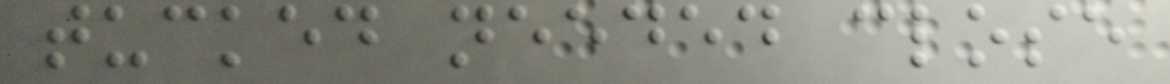tucked needed close
